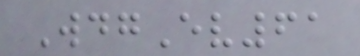WdgEv61
